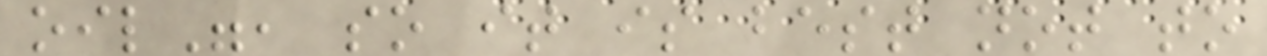oil", so it is best not to
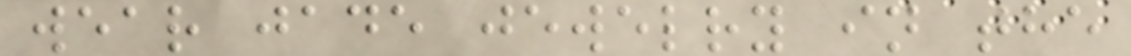wear jade jewelry in the
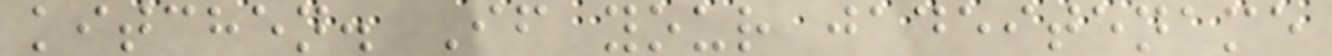kitchen. If your jadeitename
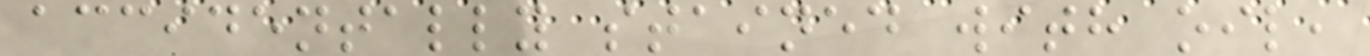accidentally stained with oil,
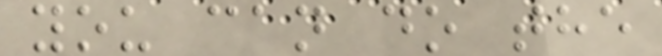you can do the
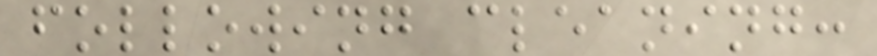following cleaning:
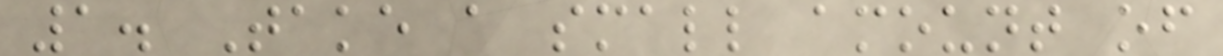1. Take a small amount of
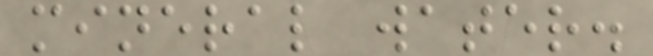mineral water.
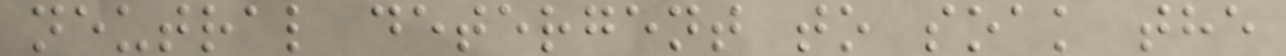neutral detergent to soak the
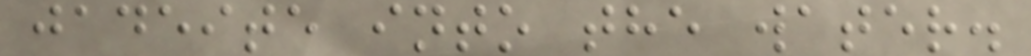jadeite into the water.
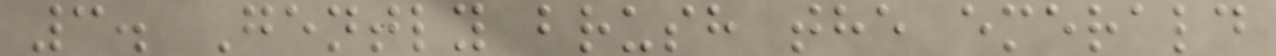3. Gently brush the emerald
